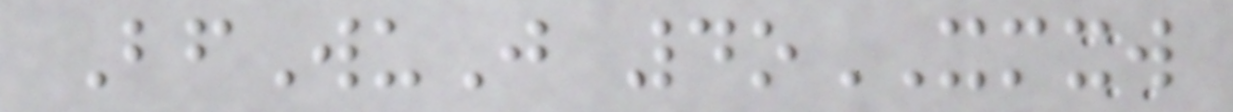BfWuJ 4oXMXW
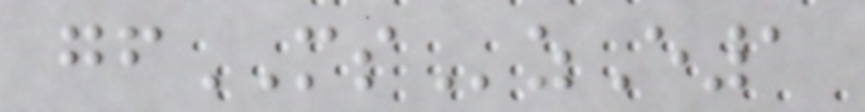gfMSzE1
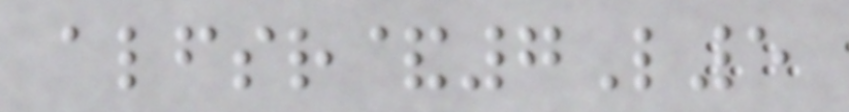alfsr&7L5
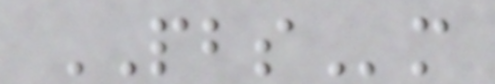PBSm
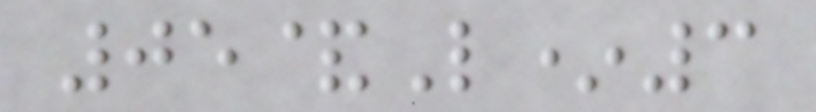05&L*3
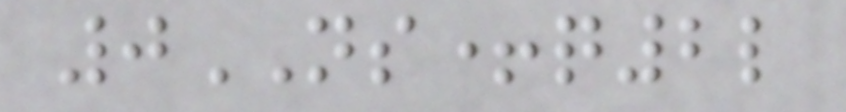0NS+q2l
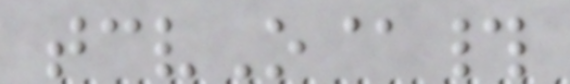tcvO@#
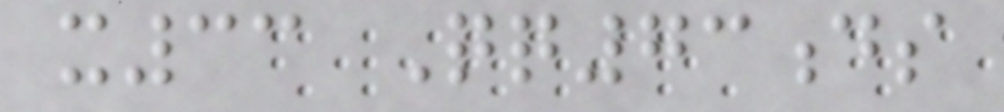x33 Qq73ds
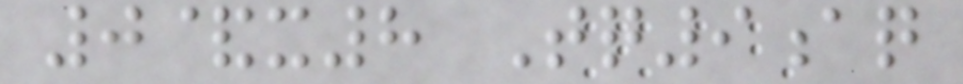0&x8 Tq9aq
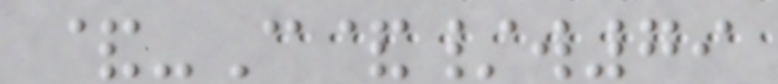&-C&/w79
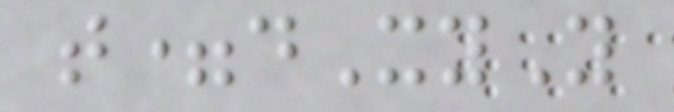t=dXyY
